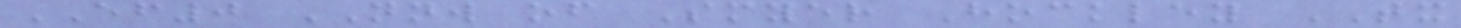EF0 NNW of Smyer Hockley TX
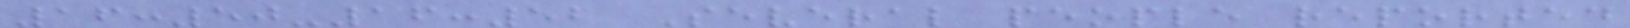16:50-16:52 Several people reported
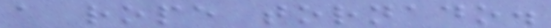a rope tornado.
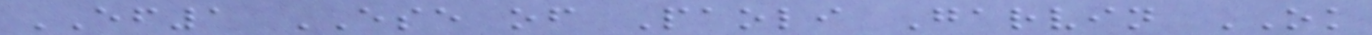EF1 ESE of Paoli Garvin OK
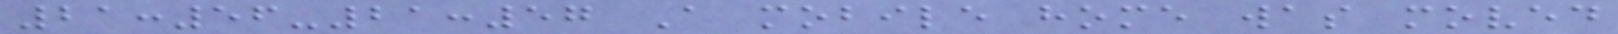21:56-21:57 A mobile home was moved
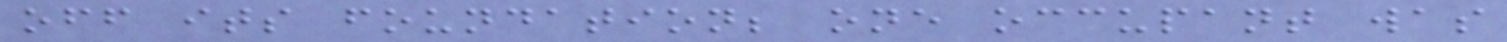off its foundation; one occupant was
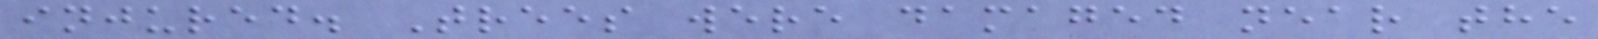injured. Trees were damaged near the
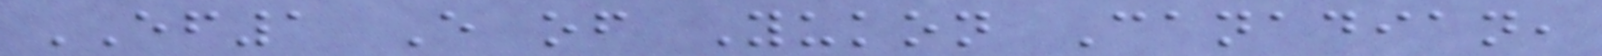EF1 E of Yukon Canadian,
